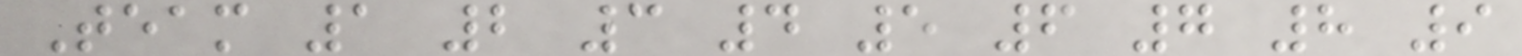Team 1 2 3 4 5 6 7 8 9
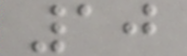10
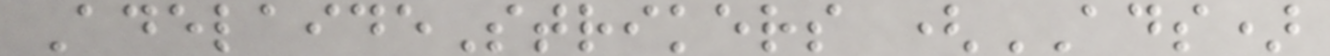AdelaideStrikers (ADS)
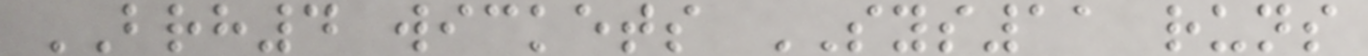BRH4 wickets SYS11 runs
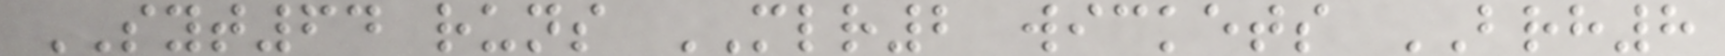SYT64 runs MLR2 wickets BRH8
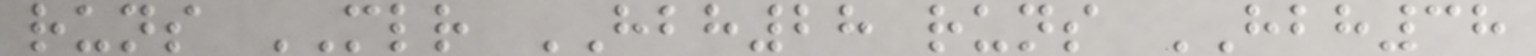runs MLR HBH28 runs HBH38
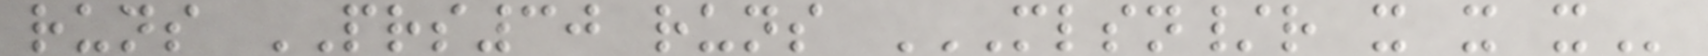runs PRS30 runs MLSN/R X X X
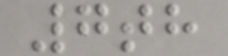7th
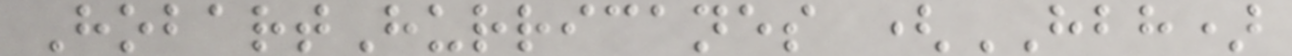HobartHurricanes (HBH)
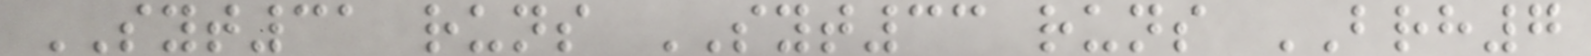SYT31 runs SYT33 runs BRH7
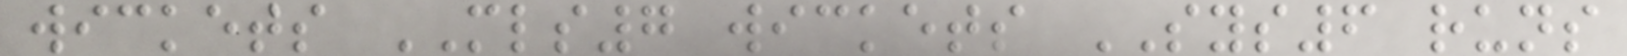wickets MLS7 wickets SYS6 runs
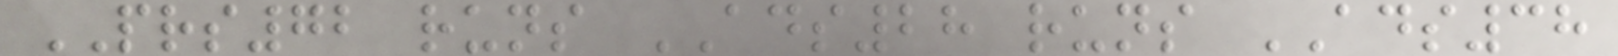PRS72 runs ADS28 runs ADS38
